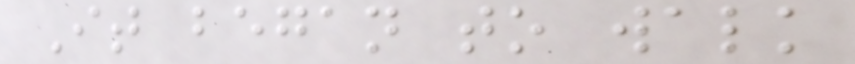It began to walk
